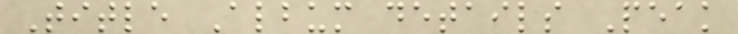Title Album details Peak
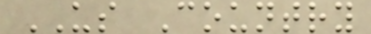US Country
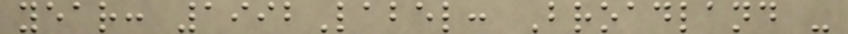year: 1992Label: Broadland -
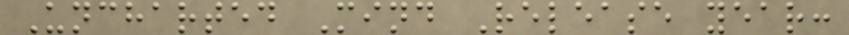Uncharted Mind Release year:
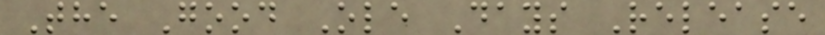The Good Ole Days Release
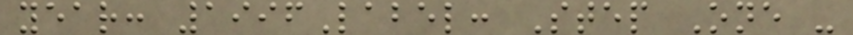year: 1996Label: Step One -
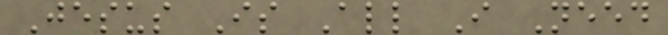Jesus Is All I Need
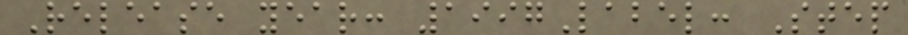Release year: 1997Label: Step
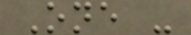One -
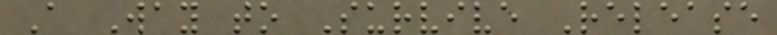A Way to Survive Release
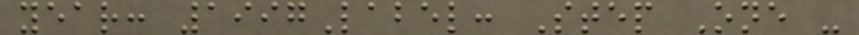year: 1997Label: Step One -
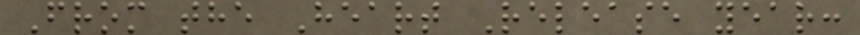From the Heart Release year:
